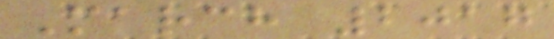March 2017
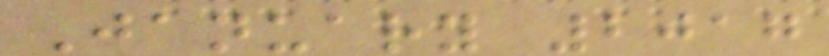January 2017
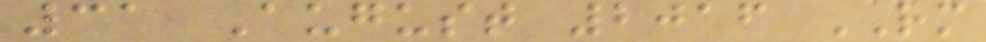31 August 2016 RM
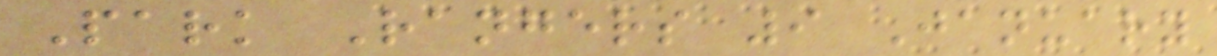Park Rangers 9 January
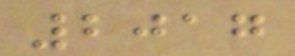2017
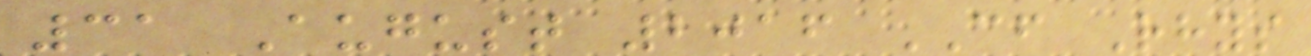31 August 2016 CF Rhys
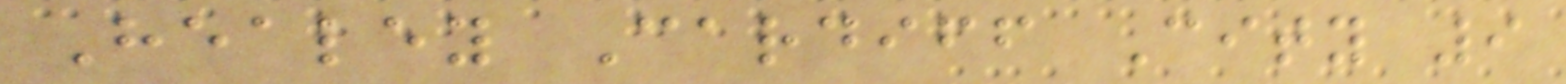Healey Cardiff City 9
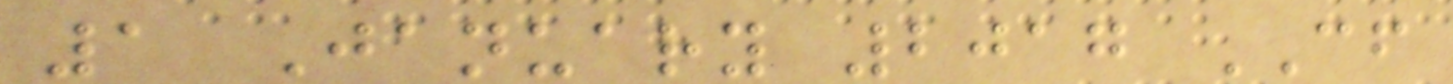1 January 2017 CF
